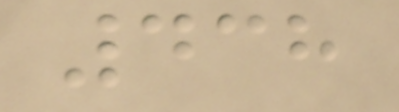438
